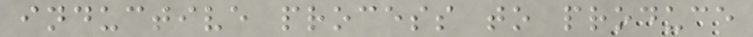inductive process to produce
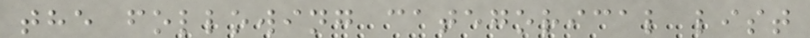the following categorical list
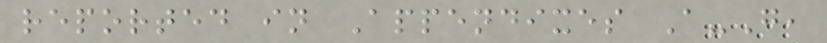reported in Appendixes A-G,
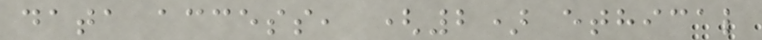data access, (2) ethical
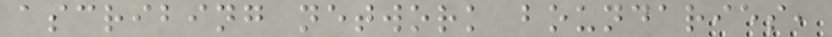ascribing network boundaries,
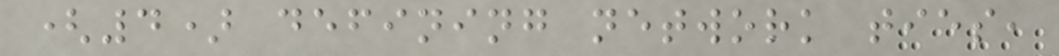(4) defining network ties,
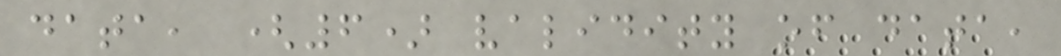data, (6) validity of data,
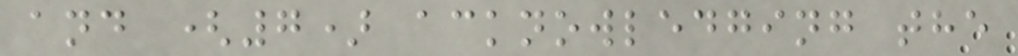and (7) acknowledging the
